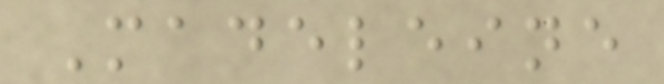Madeleine
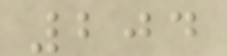204
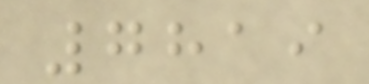7819
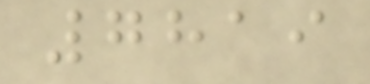7819
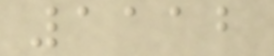1112
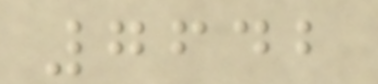7642
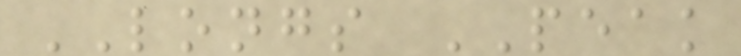LONGS PEAK
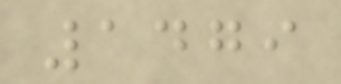1479
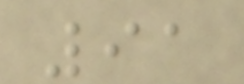91
